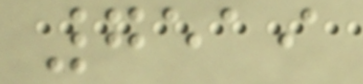7519
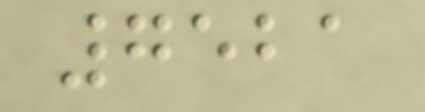7521
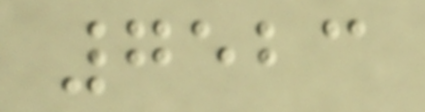7523
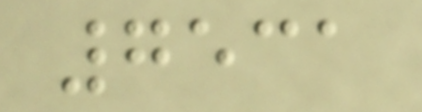7531
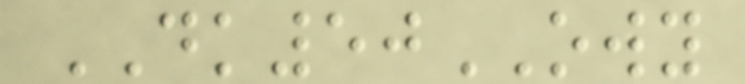DK50OWY
